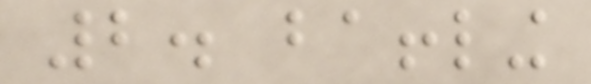2. baffling
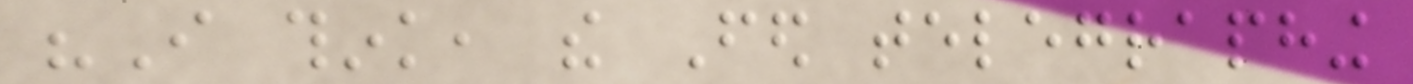"I think, the Fed telegraphing
